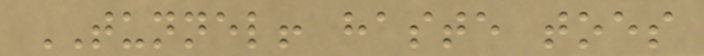TUNNEL! haste toes
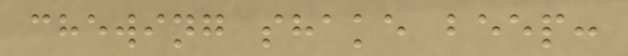chewing shake beep:
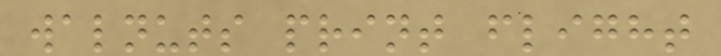walnuts print flight
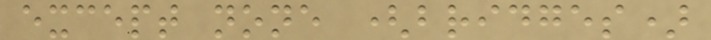except none (bridges)
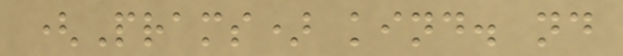(Prams) kind. nd
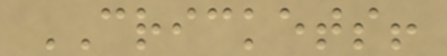CRICKETS!
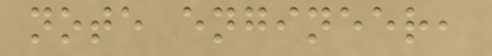note engineer,
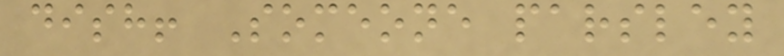dish! Someone parsley
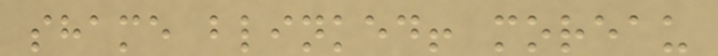shame blinked! moreau
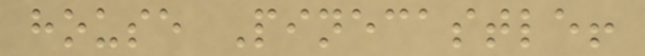house Pinecastle!
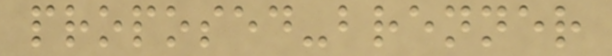proposed-brenner
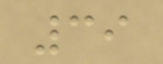39
